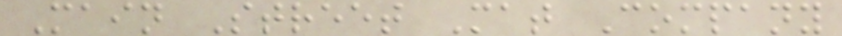Main Street Mat Company
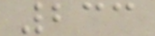233
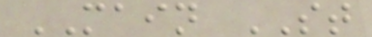MAIN ST
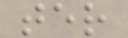ter
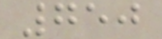750
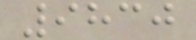9830
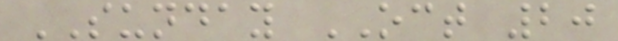SUNDAY OCT 20
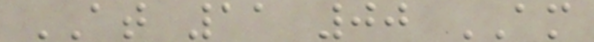AT 11 00 AM
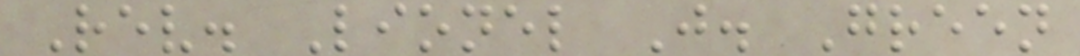Rev. Lionel J. Green
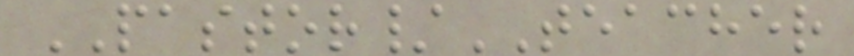PASTOR/TEACHER
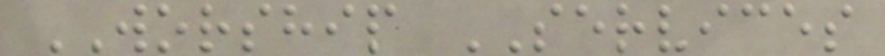WORSHIP SERVICES
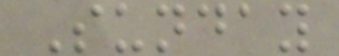Sunday
